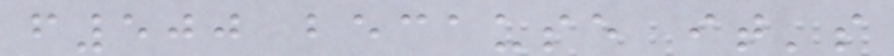f500 because it's
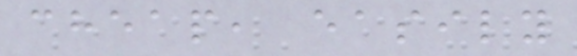cheap, easily
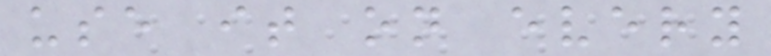use it on every
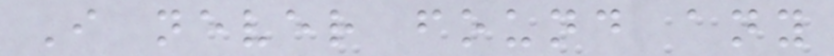I never found any
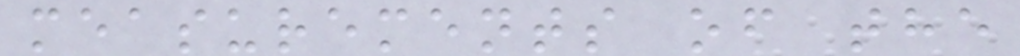measurements of the
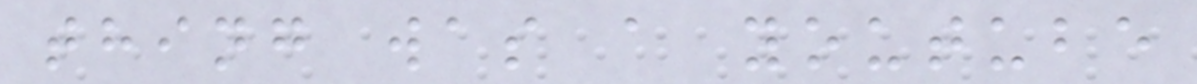thing was a youtube
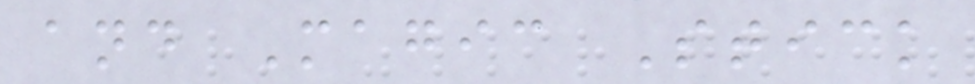and Magic Stick
